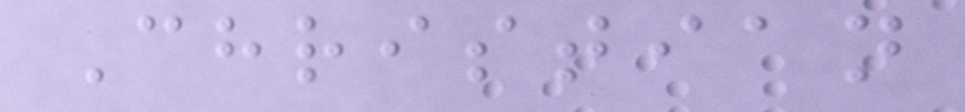Christian
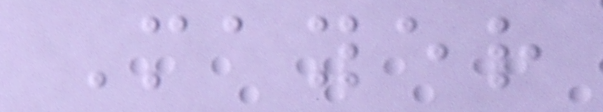Mayer
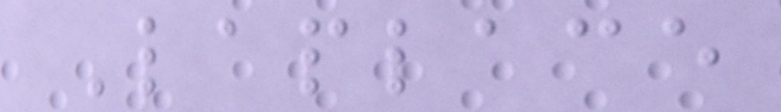Laplace
